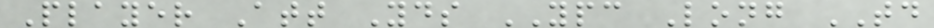Player Att Yds YPC Long TD
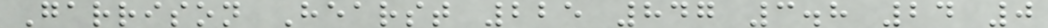Garrison Hearst 225 847 3.8 24 0
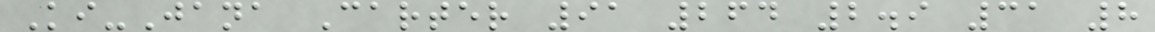Ki-Jana Carter 91 264 2.9 31 8
